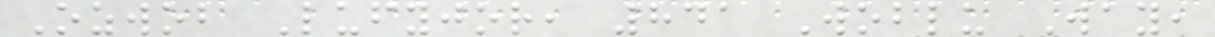Ozwob Lufyjor, 841 Woblu Way,
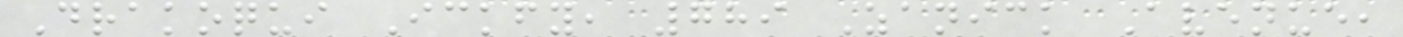Drakoqui Ickfy, 789 Zanick Avenue,
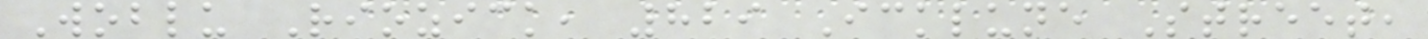Woblu Riozick, 829 Icklune Street,
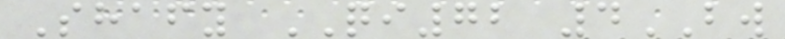Shafy QI72 4BW
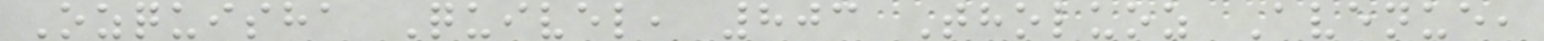Ozquisha Quivel, 803 Tholuoz Avenue,
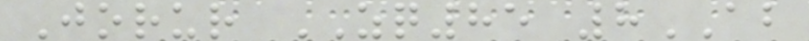Jorur ZQ85 8AB
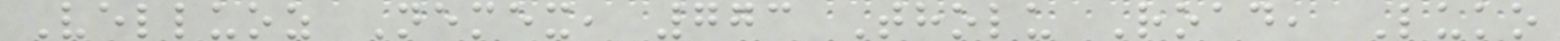Velluoz Nemex, 773 Tholu Road, Luko
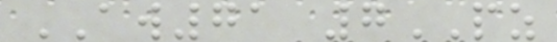AW71 7PZ
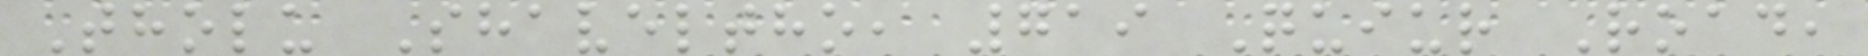Tholu Shaveltho, 719 Quiur Road,
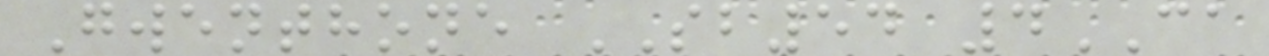Gwenthone SB54 4CA
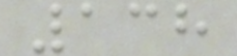138
